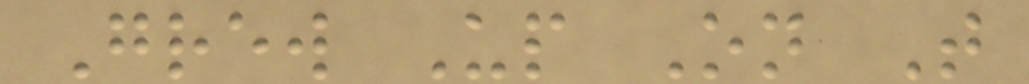Grew Up On That
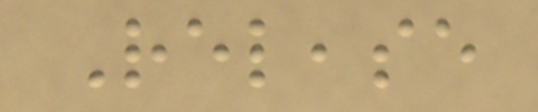Release
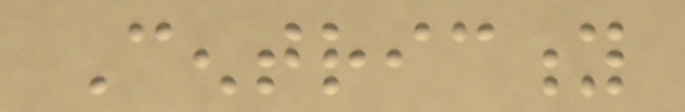Centricity
